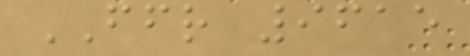FFR 9615
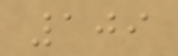109
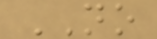NO
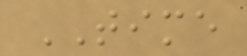TIME
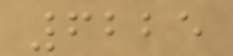6225
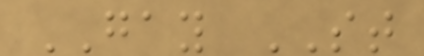GAY ST
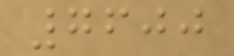7600
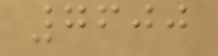7600
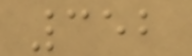352
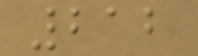212
